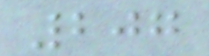207
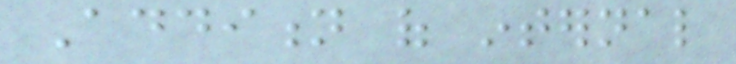Addition of internal
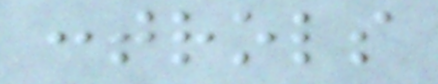controls
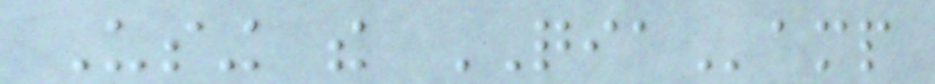Using the QIAamp
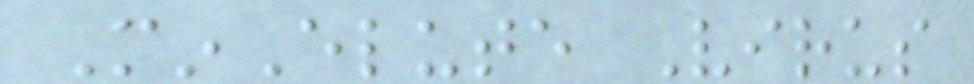MinElute Virus
